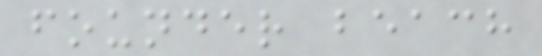founder beach
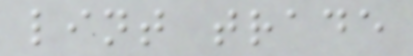lint trade
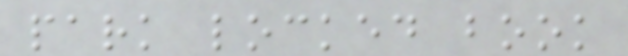park locked book
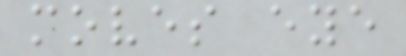moves eye
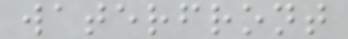waterfront
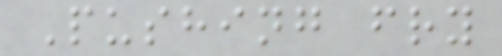Pushing fry
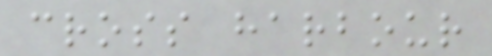cross harbour
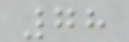78
